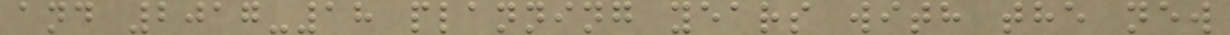and 2017-18 planning years with the new
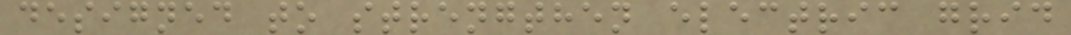designed to strengthen electric grid
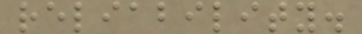reliability.
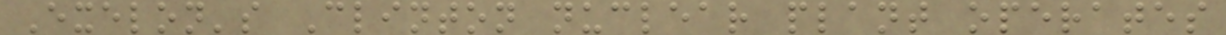Exelon's Clinton nuclear plant operates
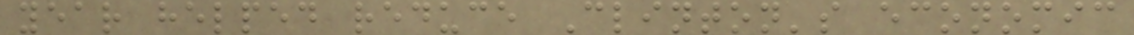year helped reduce Clinton's economic
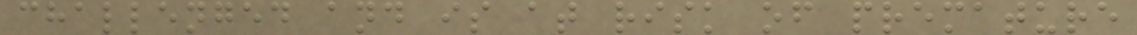challenged and is at risk of premature
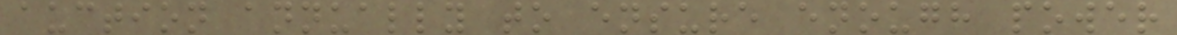auction annually to ensure enough power
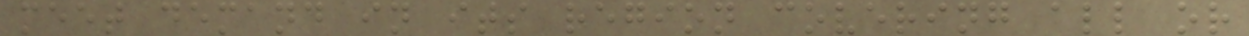meet demand in its region covering all or
